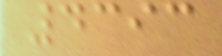4393
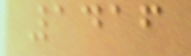1416
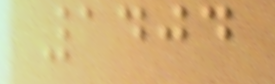1404
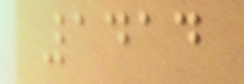1414
